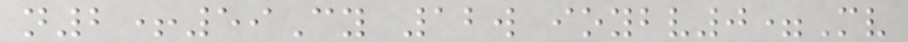n2+59Cy 12w ioybv0=Mv
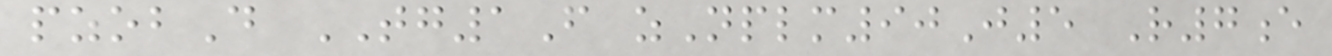pzobD TG1F zNplm90J5 R7e
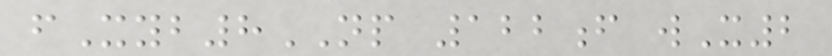fXyb8NP 122f wX2
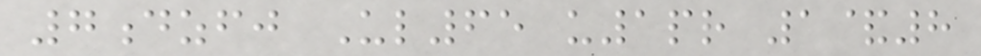7dzfj Ul65 u1pr 1&8
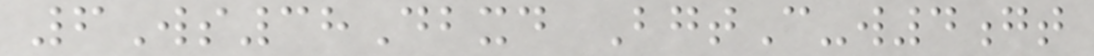6Ws38Dbxd BgtC-w4gt
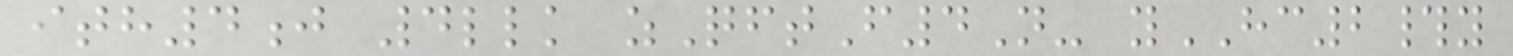ith4j 4llk zQftF4N- yHC2#y
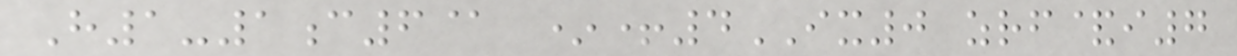H1-1c6@ *+4IX0 zrf&i7
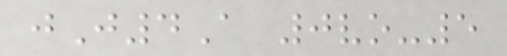jJ4A 0vo-5
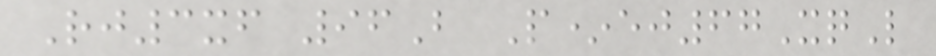Rj3xf 96B P*ej67XqL
